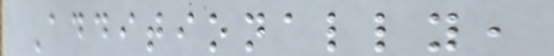Additionally,
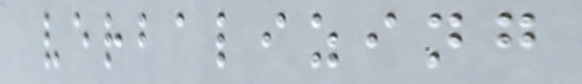verbalizing
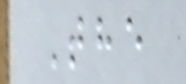The
